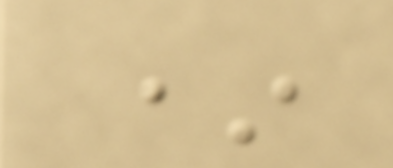*
